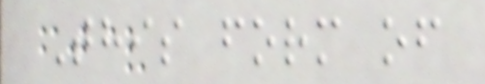This form of
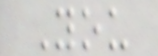You
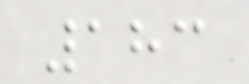183
